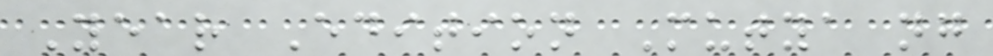Year Edition Mutya ng
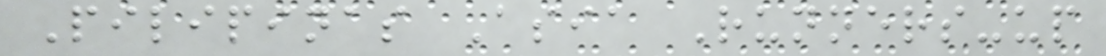Pilipinas Asia Runners-up
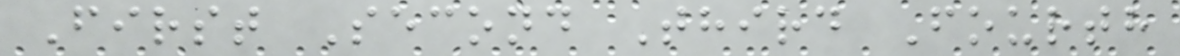First Second Third Fourth
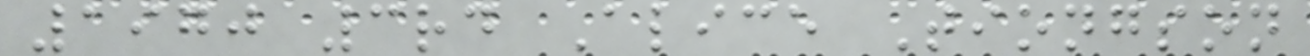1970 3rd Alice Tiongson
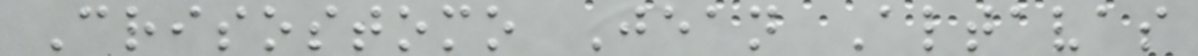Crisostomo Jean Altavas
